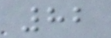82
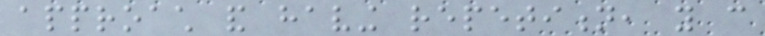approach and having repetition, you can
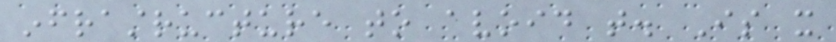infrastructure to avoid that. Is it
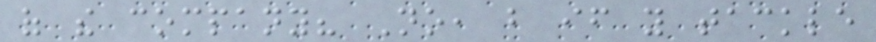of the company? No, but if you tackle
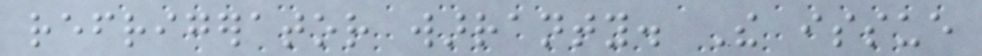refrigerator warranty. The issue
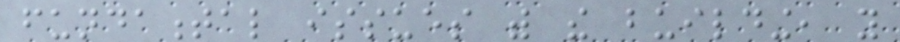fundamental issues with the building, you
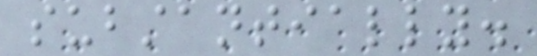substantially.
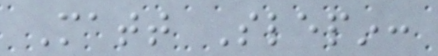Matt Slepin:
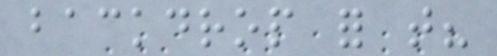backdrop for that?
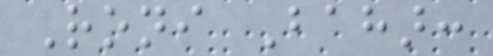Roni Bahar:
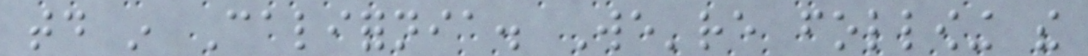today in California. We're following the
